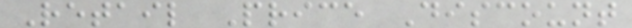Retail Price Discount
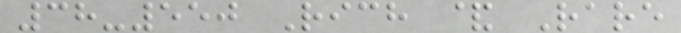38-550 Rich & Rare
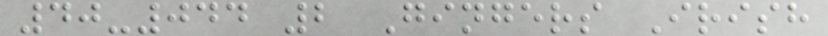40-044 2 Gingers Irish
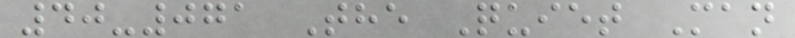40-071 The Quiet Man
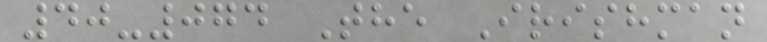40-074 The Irishman
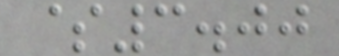$3.00
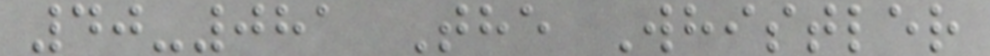40-081 The Whistler
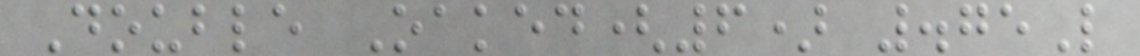Double Oaked(6) .75L
